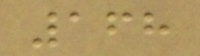168
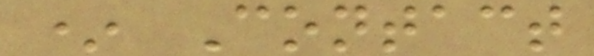* Contact
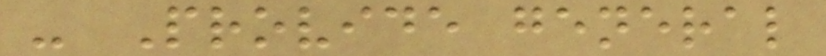- Provide general
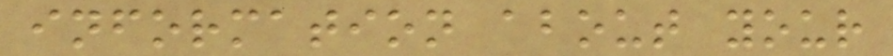information about your
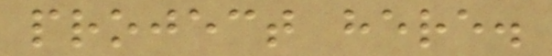project here.
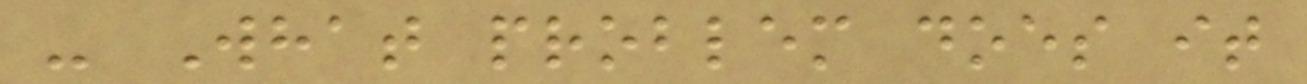- What problem does it
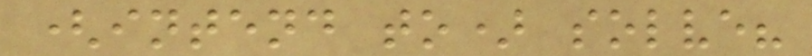(intend to) solve?
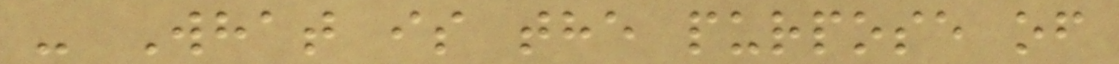- What is the purpose of
